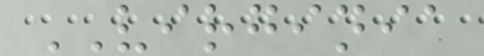VIRGINIA
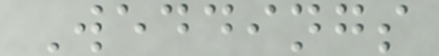Weddings
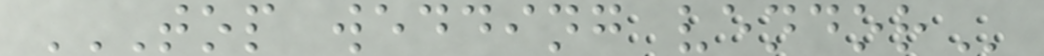TOP WEDDING VENDOR
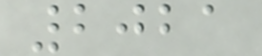2021
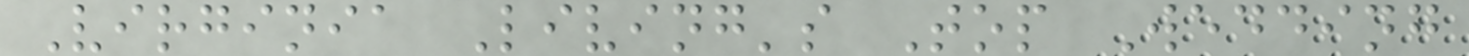Virginia Living's Top Wedding
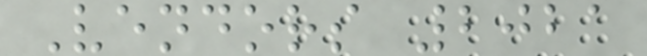Vendors 2021
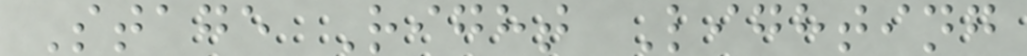Stage Right Lighting
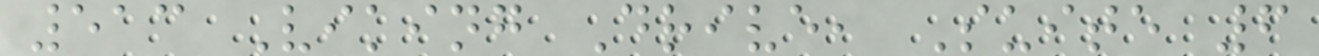513 Viking Drive, Suite 6
